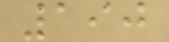190
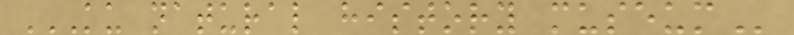KU NATURAL HISTORY MUSEUM
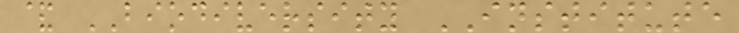& BIODIVERSITY INSTITUTE
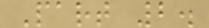Part 2.
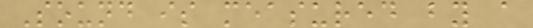Sound is measured by a
